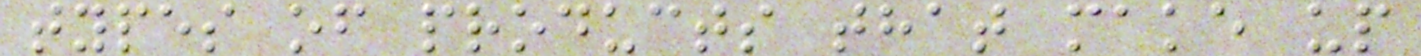types of products that make up
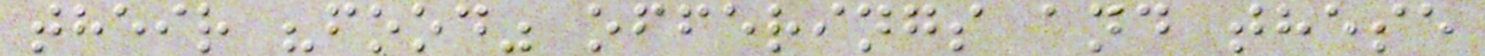their "food" offerings and these
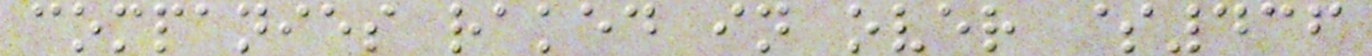companies raked in over $436
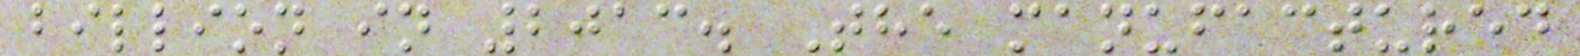billion in 2013. The manufactured
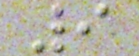9
